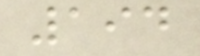194
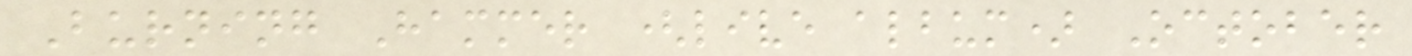Burning Hammer (live album) October
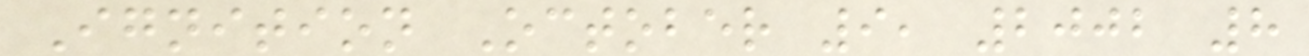Ignition October 9, 2002 8
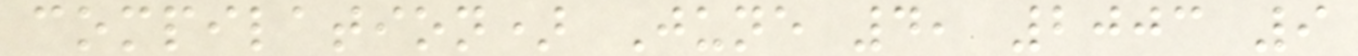compilation) June 4, 2003 9
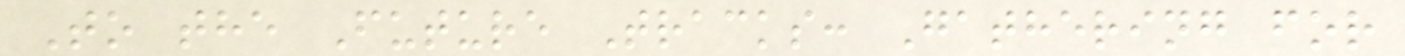To the Future Tracks: Gathering for
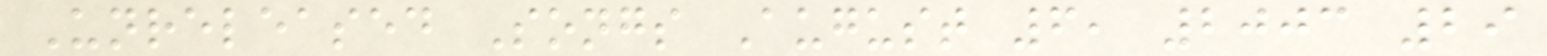Unreleased Songs August 6, 2003 29
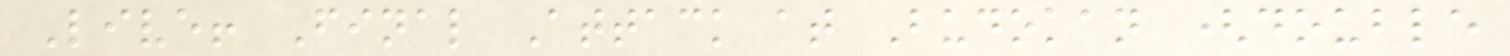Live! Final Attack at Budokan (double
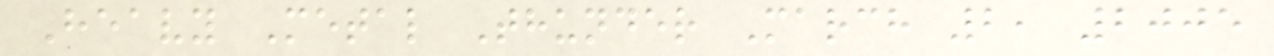Heavy Metal Thunder March 2, 2005
